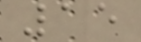15
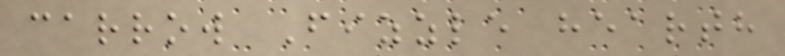carrow Fizzle hearth
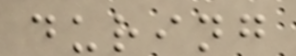during
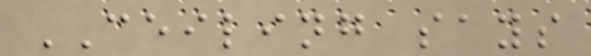CEILING says
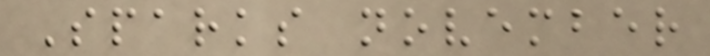Sparks november
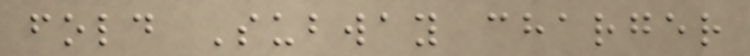fold Subway charger
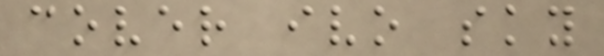cover ivo sky
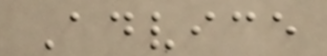Advice
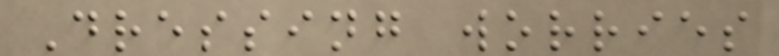Dressing worries
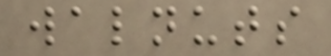walnuts
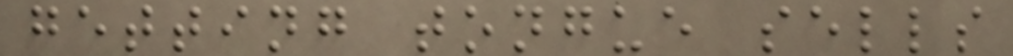getting tongue sells
